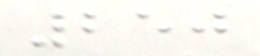250
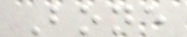Bone
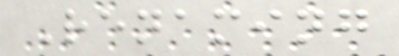Renaming
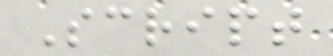Script
